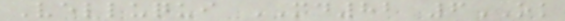Velluqui MD82 6OK
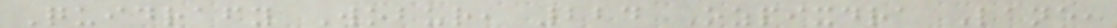Quidrafy Wobur, 224 Ozpixdra Lane,
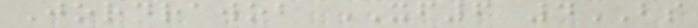Jordrawob XF6 4BS
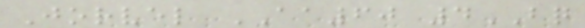Jorvel AA60 4BQ
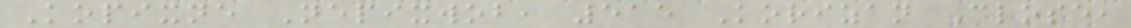Kopixne Nepixwob, 515 Korizan Close,
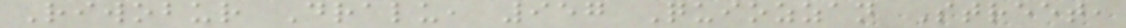Riwobur Dralu, 957 Quiozzan Street,
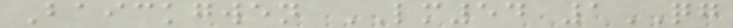Baickgwen LM54 1QG
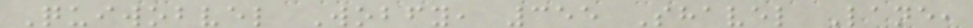Quiwobvel Wobfy, 355 Shavel Lane,
